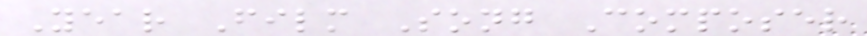Year Film Song Composer
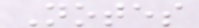Notes
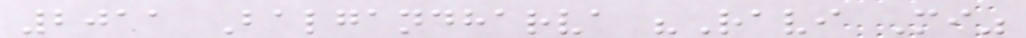2011 Balgandharva "Ravi Mi"
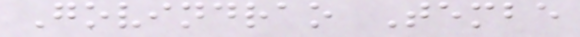Govindrao Tembe
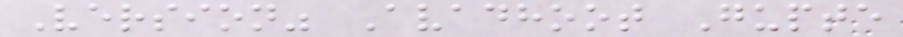Version" Avadhoot Gupte
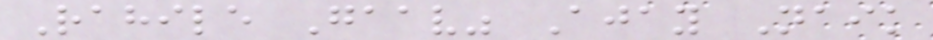Rahile Gaav" Ajay Naik
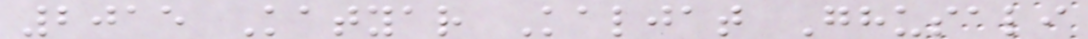2015 Katyar Kaljat Ghusali
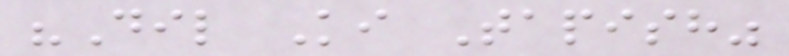"Dil Ki Tapish"
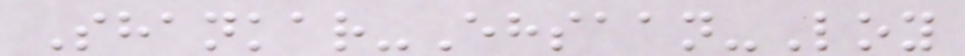Shankar-Ehsaan-Loy
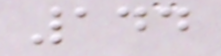144
